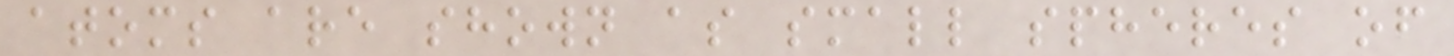atoms are shown as small spheres of
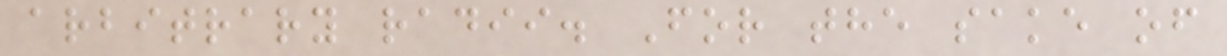arbitrary radii. For the sake of
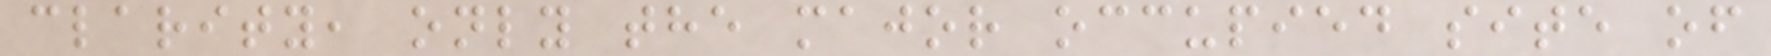clarity, only the major occupied site of
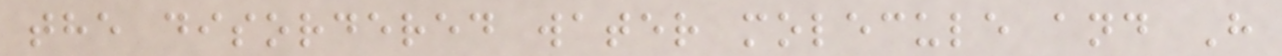the disordered water molecule and H
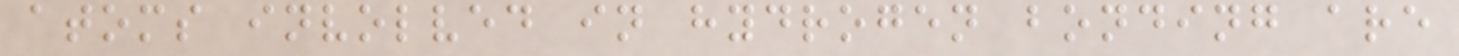atoms involved in hydrogen bonding are
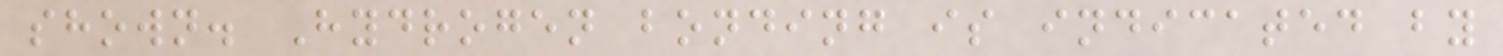shown. Hydrogen bonding is indicated by
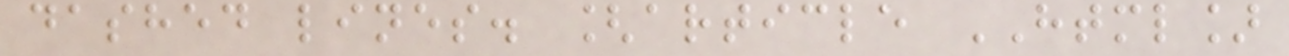dashed lines. [article HTML]
